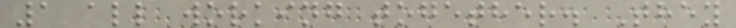1 all working together. They
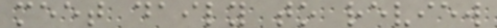meet daily to review
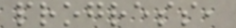progress,
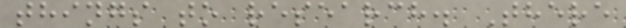things to research. There
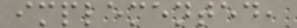implemented,
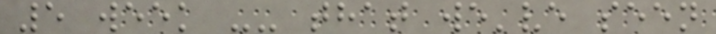5 week -- that we've seen
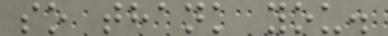so thank you.
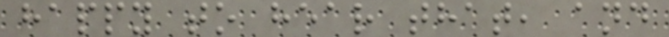happy to hear that, and
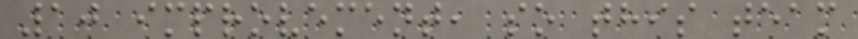10 improvement, so this team
